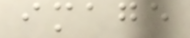image
